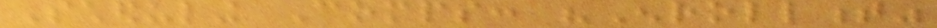Scheduling Comps: "Enrollment"
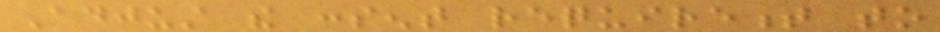Adjust the consent requirement to
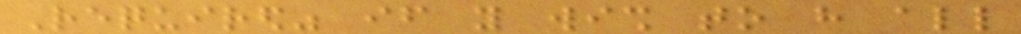Required" if you wish to have all
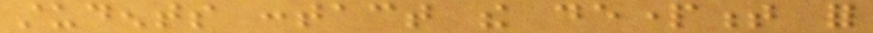students contact the department for
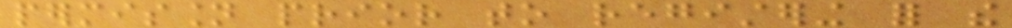permission prior to registering for the
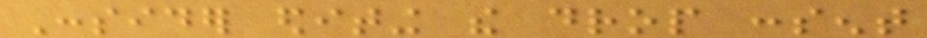Consider editing the drop consent
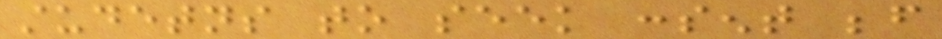studetns to seek consent before
